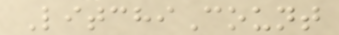LitchiCount
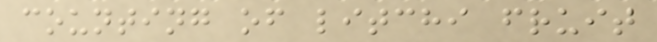counting of litchi fruit
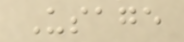Usage
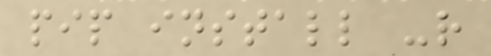pip install -r
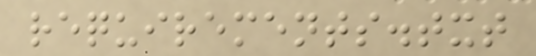requirements.txt
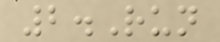2.Run
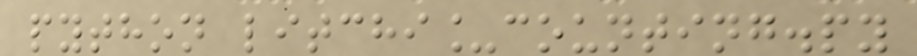python litchi_counting.py
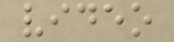video
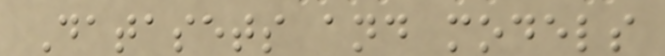Datasets and models
